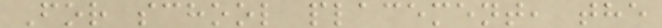For school placement, the
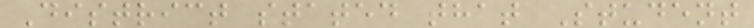District stated that Student
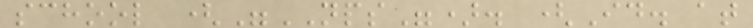school ("NPS"). (Id. at
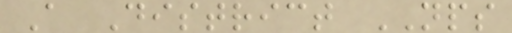A District NPS
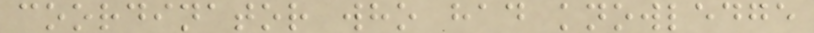coordinator who had knowledge
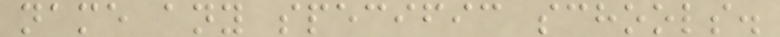name any specific schools.
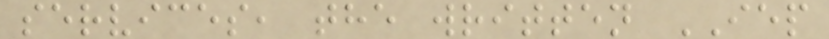services, the written IEP
